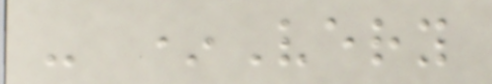- *Very
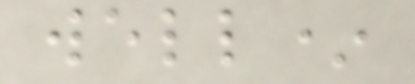well*
